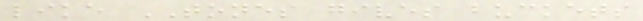like TONES gives buckets
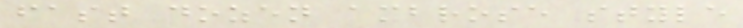fast dozen ambrose style
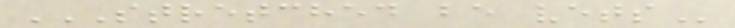STRETCHED BE VETS
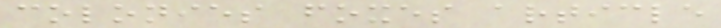colonies foxes article
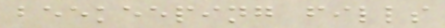beekeeping fills
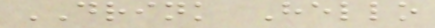DRINK Hello
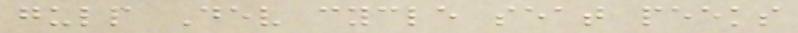gulp Dev cycle seat peeks
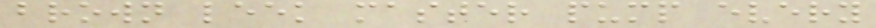brown leek master pump every
